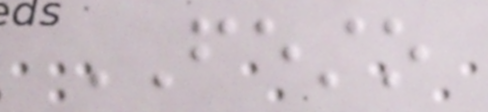FESTO
